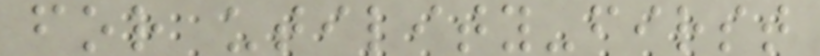for utility-first
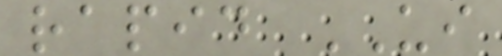rapid UI
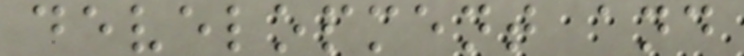development and
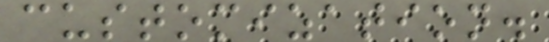customization.
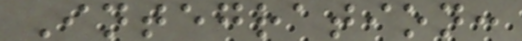Integration:
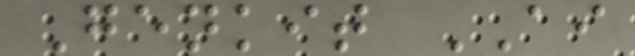Genkit AI
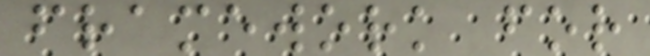framework for
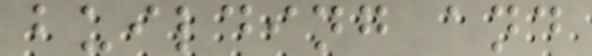building and
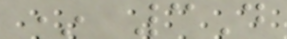* 3D
